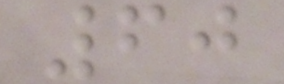60
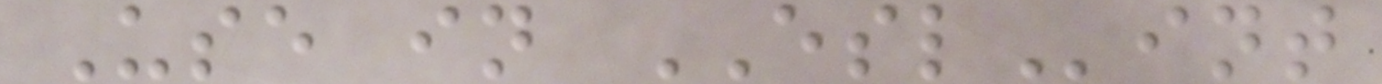Use in ESLint
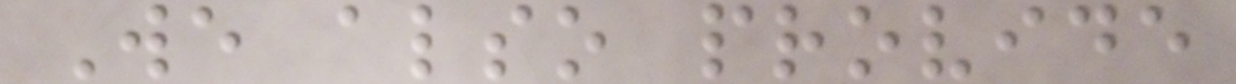We also provide
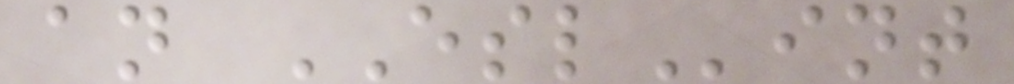an ESLint
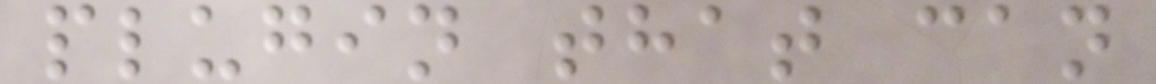plugin that can
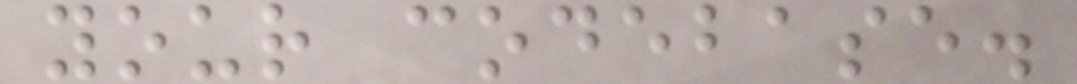your codebase.
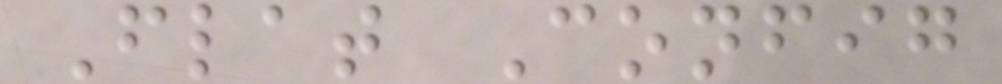Flat Config
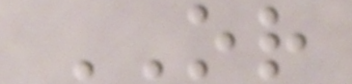OR
